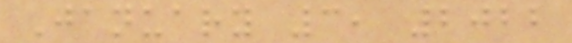January 3, 2022
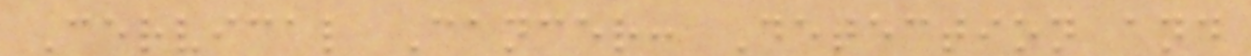Cervical Cancer: Detection and
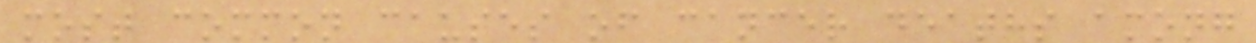most common causes of cancer deaths among
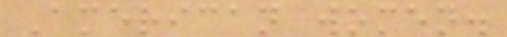American women.
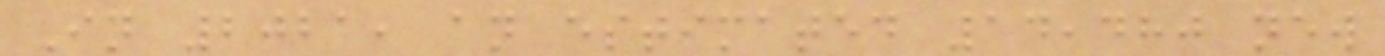In 2021, an estimated 14,480 new
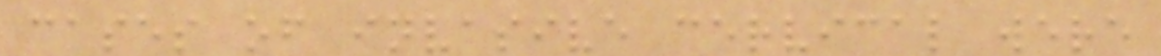cases of invasive cervical were
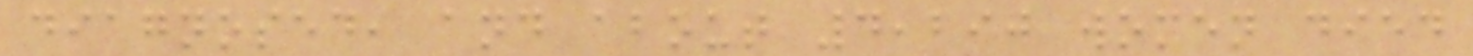diagnosed, and about 4,290 women died
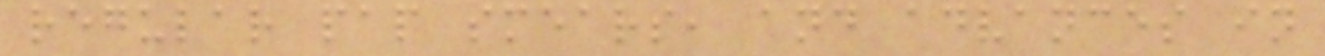regular pap smears, and advances in
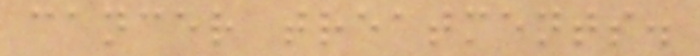cancer treatments.
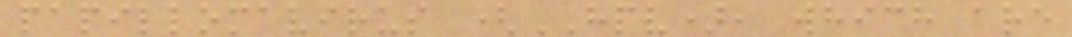papillomavirus (HPV), which are
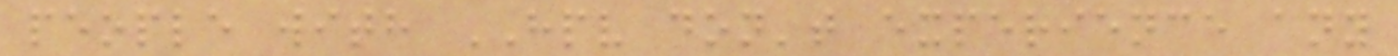people with HPV don't experience any
